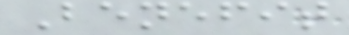Benefit
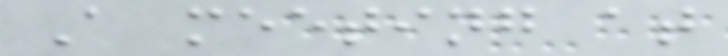A meeting at
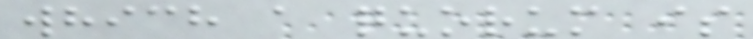which a quorum is
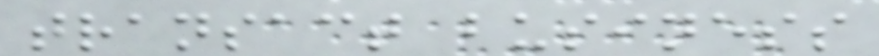transact business
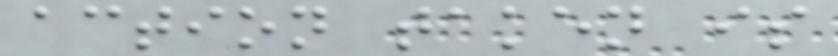action taken is
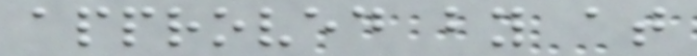approved by at
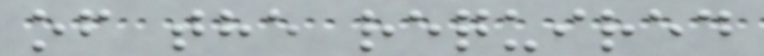of the required
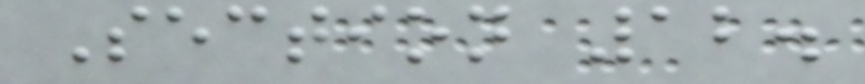Section 12.
